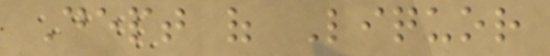Dept of Liquor
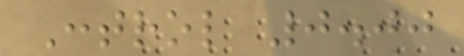Control 0.00
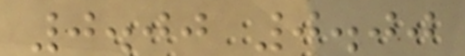0.00 0.00
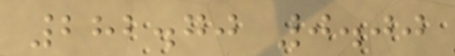282.70 0.00
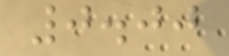0.00
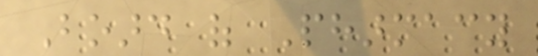Board of Pharmacy
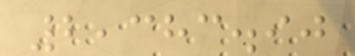2,383.90
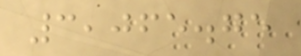3,065.75
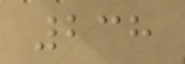238
